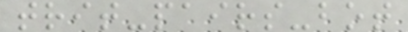trit-pairs-bot
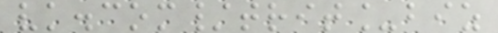vk.com/trit_biz
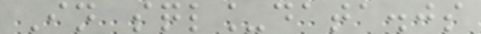In sql_data.js
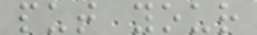put your
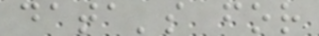data's for
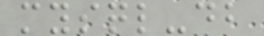mysql-db
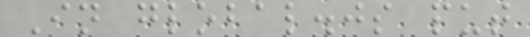In global.js put
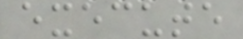execute
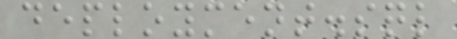deployment.sql
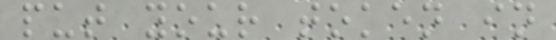put your token in
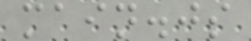main.js
